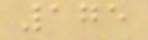175
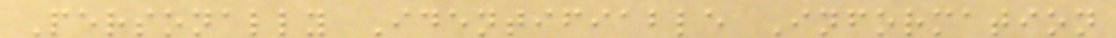Personally Identifiable Information
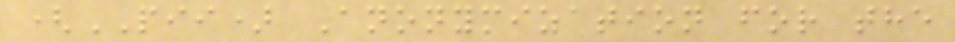(PII) Anonymization for the
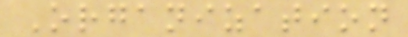Organization
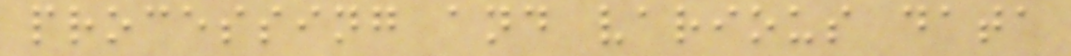processing and various data
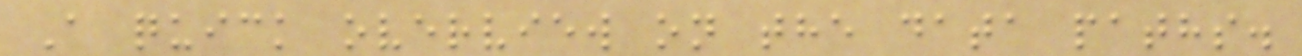A quick overview on the data paths.
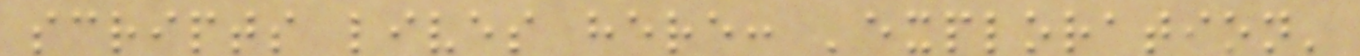scripts lives here: 'exploration'
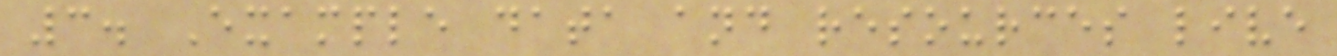3. Example data and resources live
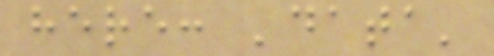here: 'data'
